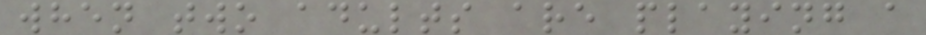when two adults are playing a
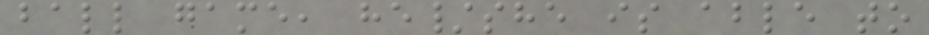ball game, he/she is able to
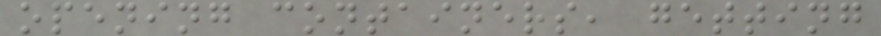opening containers, getting
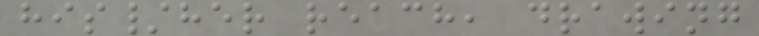his/her reach, drawing
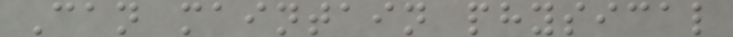Can maintain physical
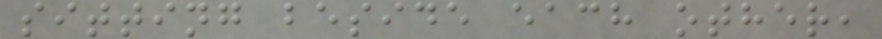sitting beside each other,
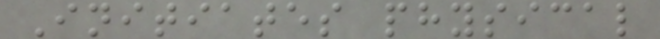Initiates physical
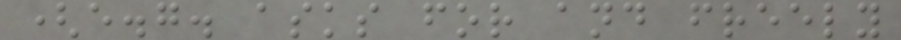(e.g. asks for and freely
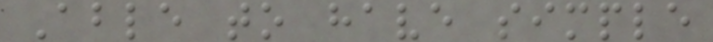Able to have simple
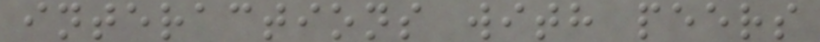interactions with peers
